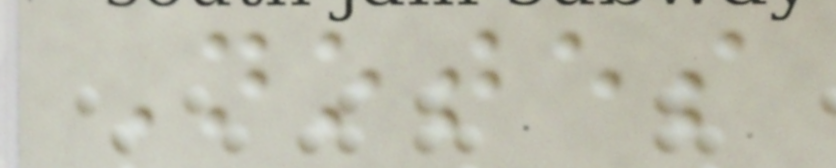Notes
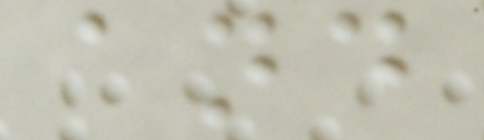and
